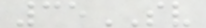35SV
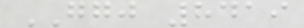GGJ 8419
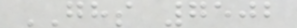GHS 7502
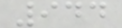944
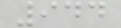944
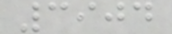3904
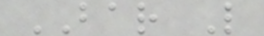BAR L
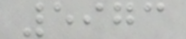5973
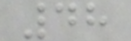48
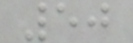50
